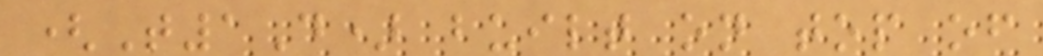(T1D) built on top of
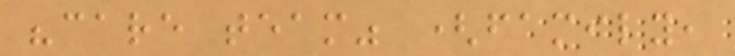"care team" (family,
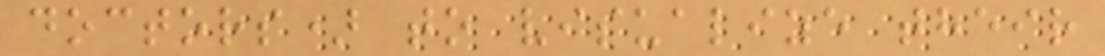doctors) to visualize their
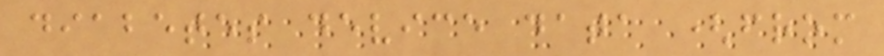diabetes device data (from
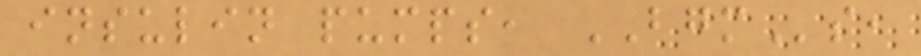insulin pumps, BGMs,
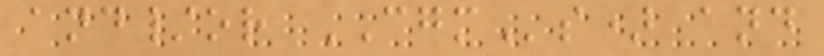and/or CGMs) and
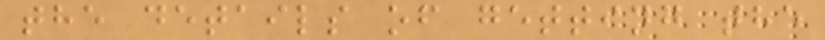the details of getting the
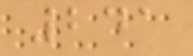241
